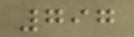797
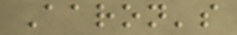Aaron's
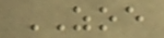ZOE
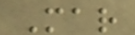Mar
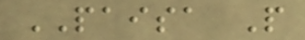PAISA P
